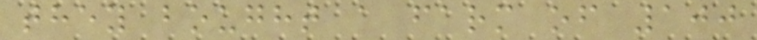they bought a farm of 100
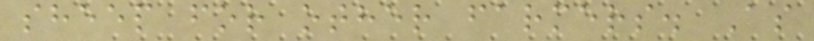sheep for other farmers. As
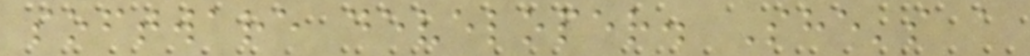software developer. She's a
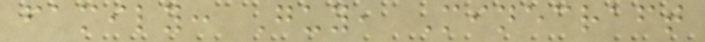family: Guy, Minecraft
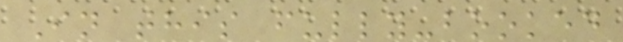In this fully-booked
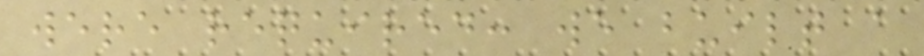were required: we built a
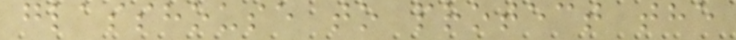glasshouse to protect the
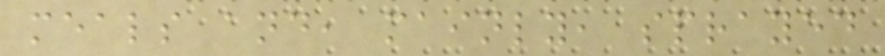meals and, mainly, sprayed
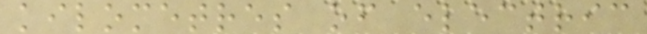kilometres of electric
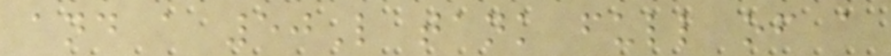and a 50L tank full of a
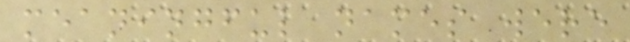meaningful names were
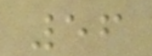56
